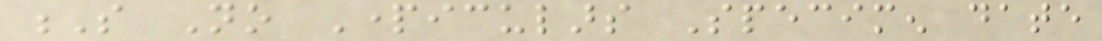S No Particulars Specimen date
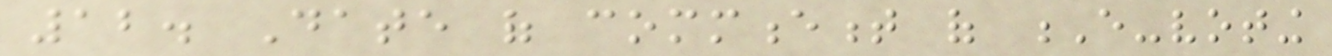12. Date of commencement of E-voting
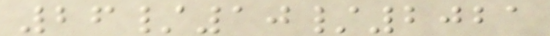26/10/2021
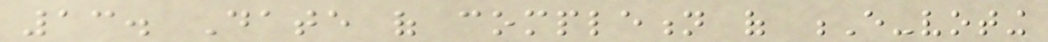13. Date of completion of E-voting
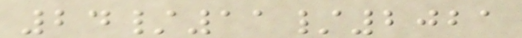24/11/2021
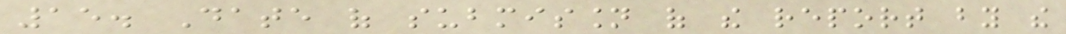15. Date of submission of the report by the
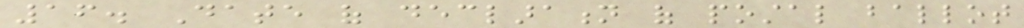16. Date of declaration of postal ballot
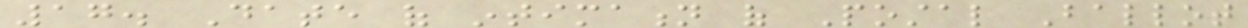17. Date of intimation of Postal Ballot
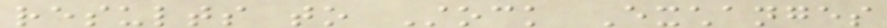results to Stock Exchanges
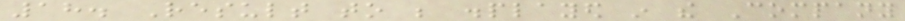18. Result to be displayed in the Company
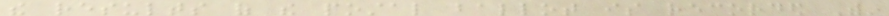the results of the postal ballot is recorded Within
